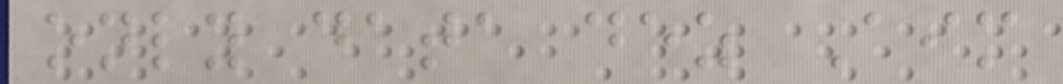only data dez Aim
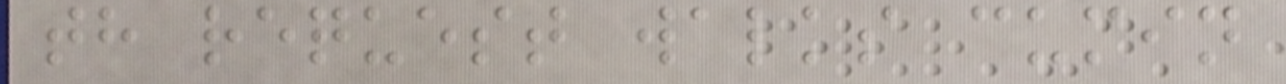th request walks cumin
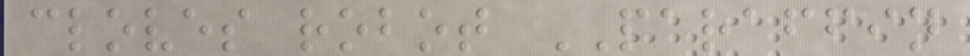cloves robot PARAFFIN
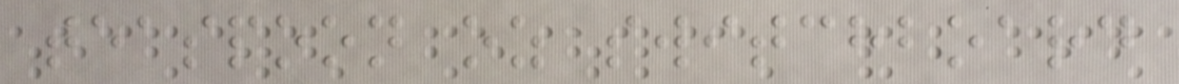teaspoon oz switchboard
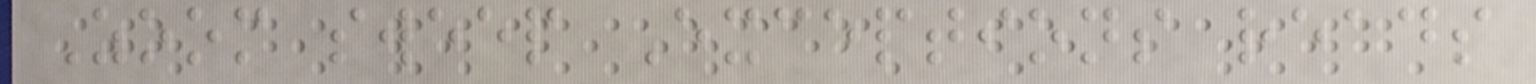Zoom sweep Exceptions reads
